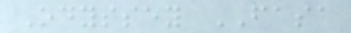Odyssey FASA
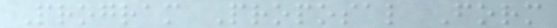Program Proposal Form
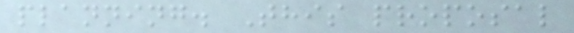planning. This proposal
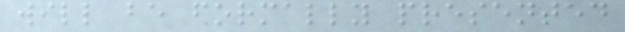will be formally presented
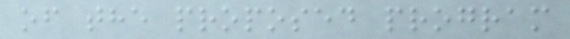of the proposed program
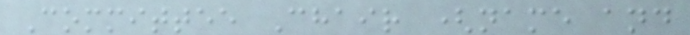Committee Chair (name and
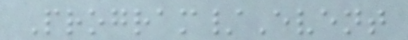Program/Event
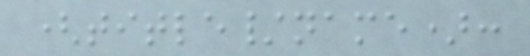(title/name):
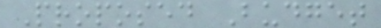Proposed Budget
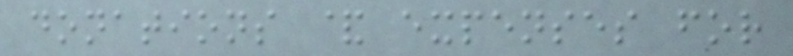donations & expenses for
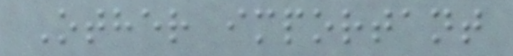Other important
